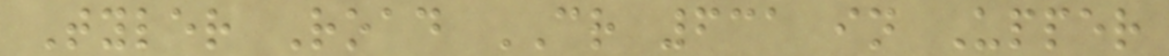Tyler Road CR 631 in Upper
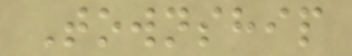Township
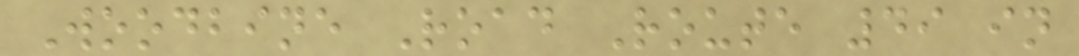Woodbine Road Route 49 in
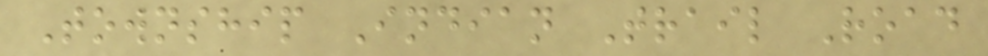Township Indian Trail Road
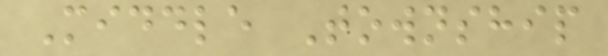Middle Township
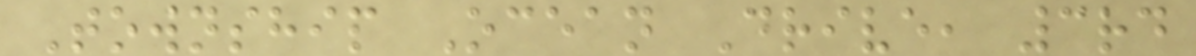Township Ocean Drive, 3rd
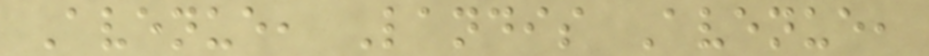Avenue, Landis Avenue,
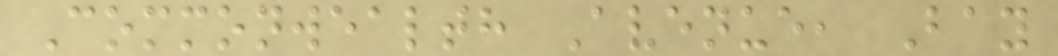Commonwealth Avenue, Bay
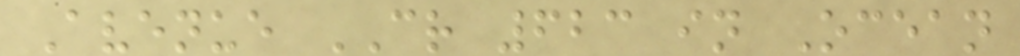Avenue CR 623 in Ocean
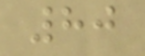80
